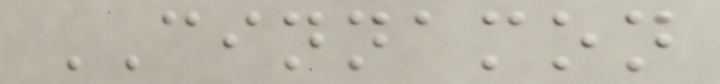CINNAMON
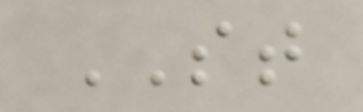ST
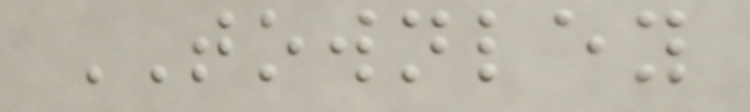TOWNLEY
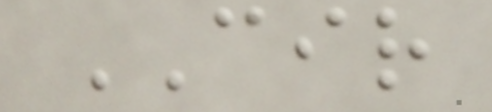CIR
